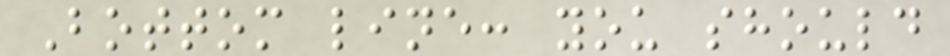Bottom line: you should
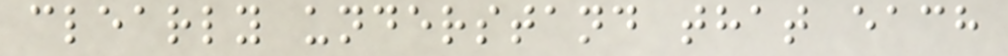clearly understand that each
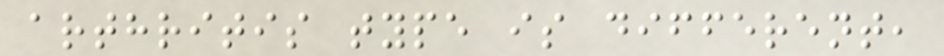arthritis type is different,
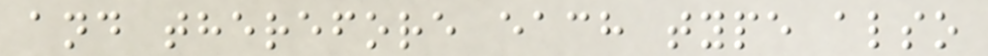and therefore each type also
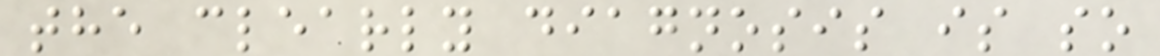the clearly diagnosis is so
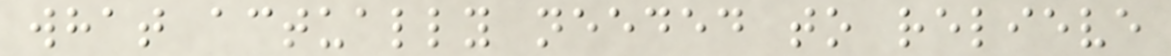what actually needed to relieve
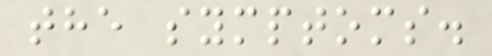the symptoms.
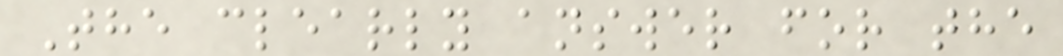The clearly answer for the
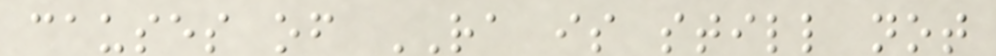causes of RA is still not
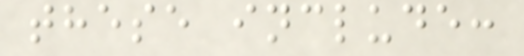these include:
